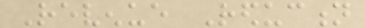Revenue Reduction
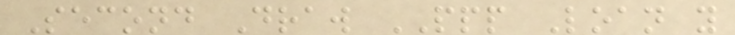Second Draw PPP Loan you
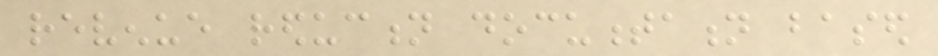revenue reduction documentation based
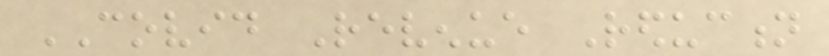COVID Revenue Reduction
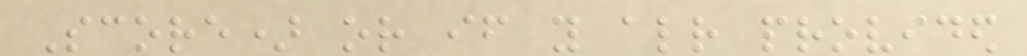Score) or if you already provided
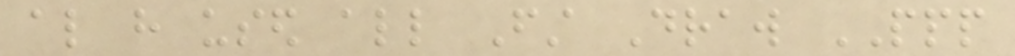also have used all First Draw PPP
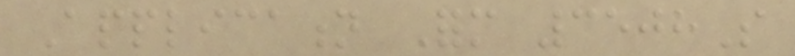Application Form 3508S
